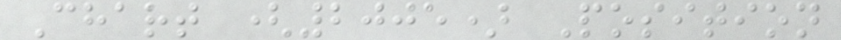Chart (2005) Position
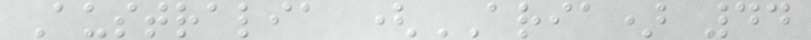Australia (ARIA) 44
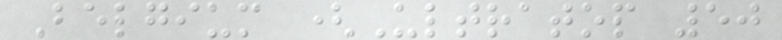Belgium (Ultratop 50
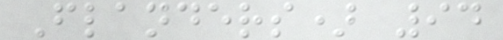Flanders) 94
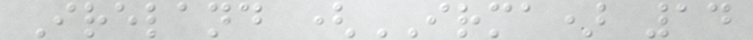Ireland (IRMA) 14
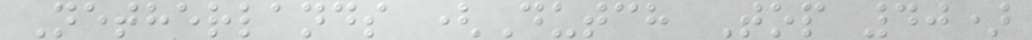Netherlands (Dutch Top 40)
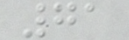71
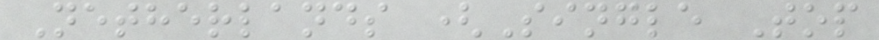Netherlands (Single Top
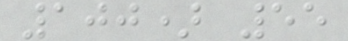100) 55
